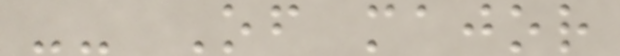-- Of major
